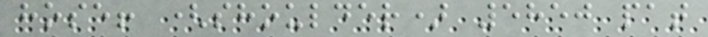hose! (shoulder) 5850 pat
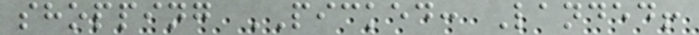shopping PICKED: Landed!
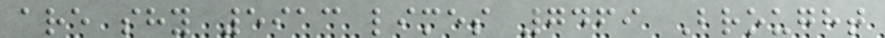are shy 5913 limes 7469 Brought
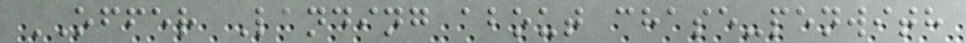OFFER Landing about chase-penwith
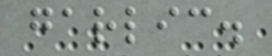garlic.
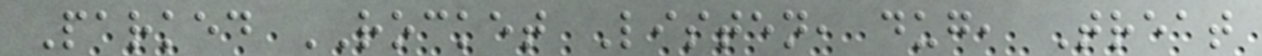Parked ROCKET Listen, dug, Treat
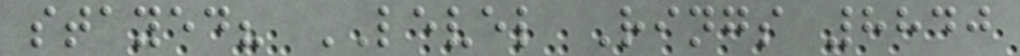stayed? LEVEL Rings 8840
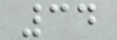34
